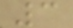3
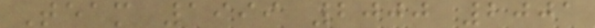Team 1999 2000 2001
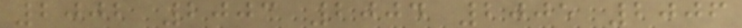2002 2003 2004 2005 2006
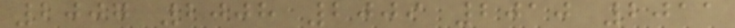2007 2008 2009 2010 2011
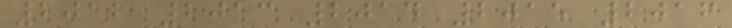2012 2013 2014 2015 2016
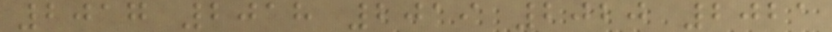2017 2018 2019 2020 2021
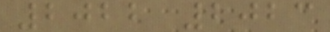2022 2023
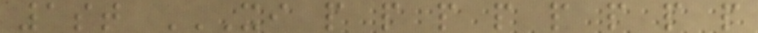1st XI P P P P P P P P
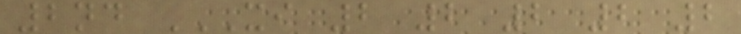2nd XI 2 2 2 2 2
